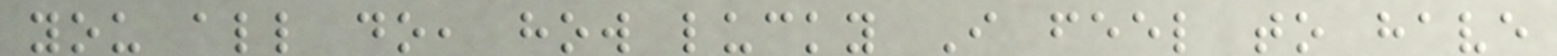you all do, how lucky I feel to have
